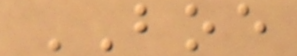BOE
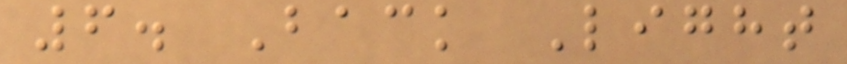6. Back Light
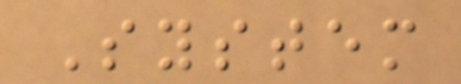System
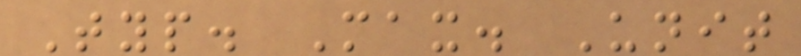Typ. Max. Unit
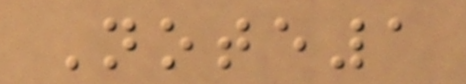Note1
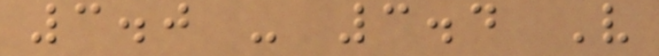3.0 - 3.4 V
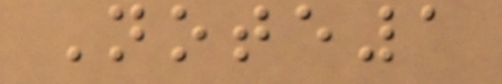Note1
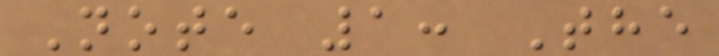Note 1: The
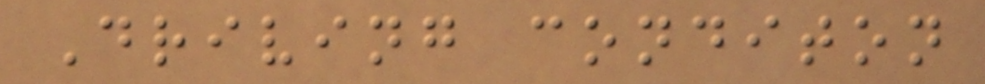Driving conditon
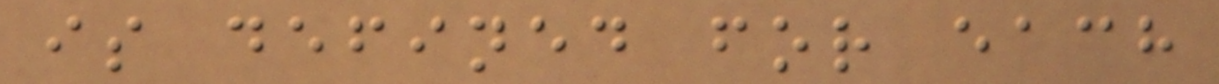is defined for each
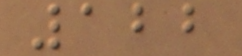122
